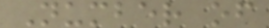Number of
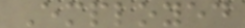Employed
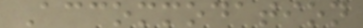Accommodation
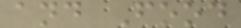and Food
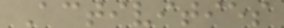Activities
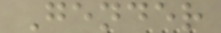Gender
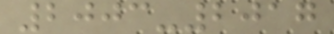2003-2017
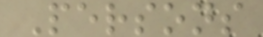Persons
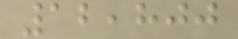12,800
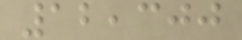12,300
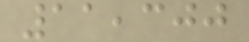11,300
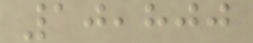10,800
